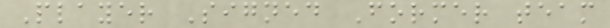Player Signed Former team
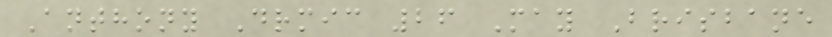Anthony Drmic 26 May Brisbane
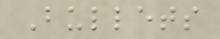Bullets
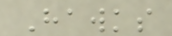Hawks
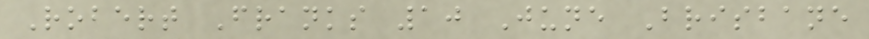Robert Franks 10 June Brisbane
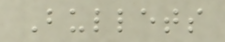Bullets
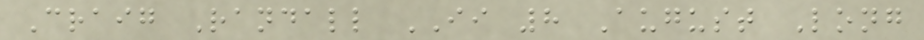Craig Randall II 8 August Long
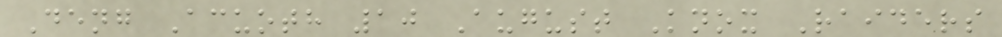Deng Acuoth 10 August Knox Raiders
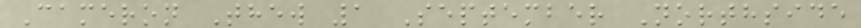Cameron Thew 1 September Northside
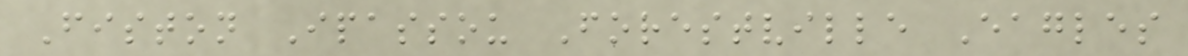Fiston Ipassou Forestville Eagles
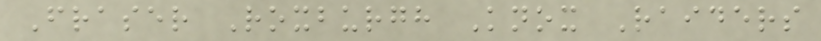Fraser Roxburgh Knox Raiders
